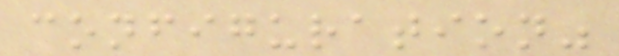configuration"
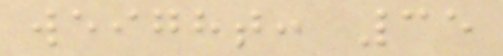weight: 35
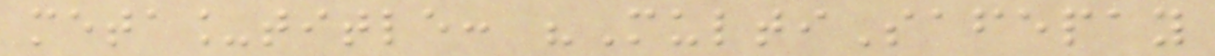meta_title: "MultiSafepay
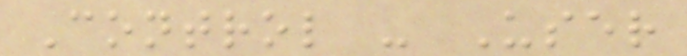Control - User
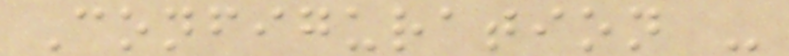Configuration -
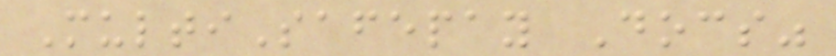MultiSafepay Docs"
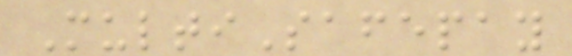MultiSafepay
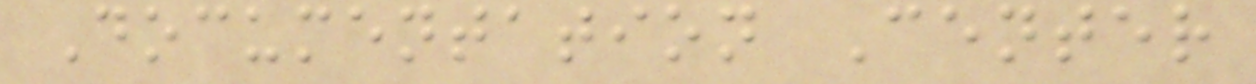Documentation Center
